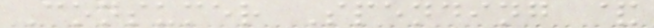Consumer Spending &
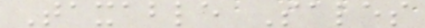Taxable Sales
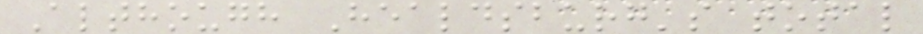Although Healdsburg's total
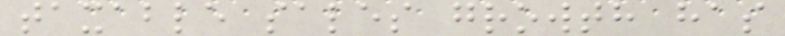taxable sales growth has
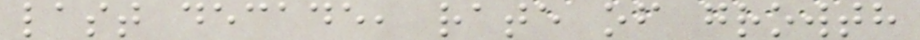last decade, rate of growth
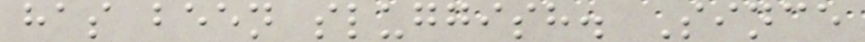has been sluggish. Since
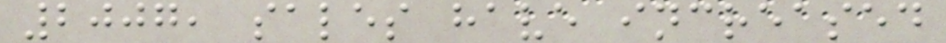2007, sales have increased
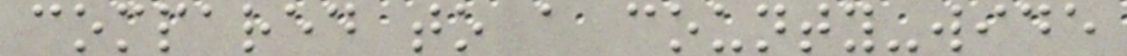compared to a county-wide
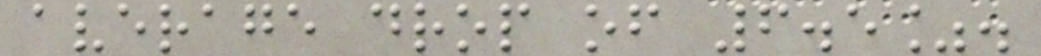average drop of 6.5%.
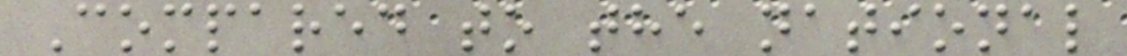Compared to the national
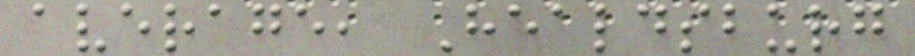average, Healdsburg
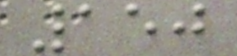150
